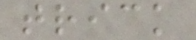trick
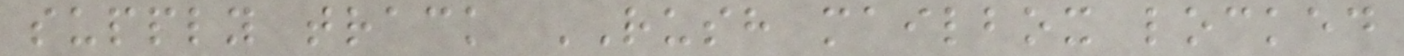supply track RUSH mailbox locked
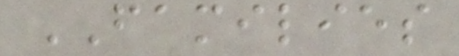FAMILIES
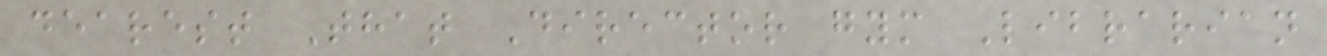dearest That Director gym Librarian
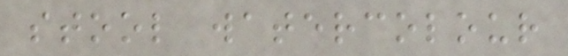stool watercolour
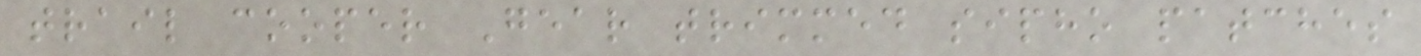trail cooper Gear trimmed sipho patches
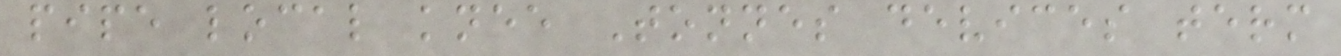pipe local knee Tonnes devices term
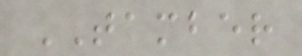TAMBER
